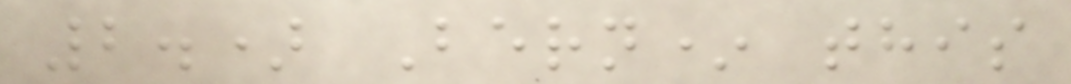2.) Bern* this
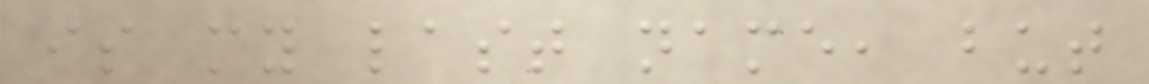is my last name, but
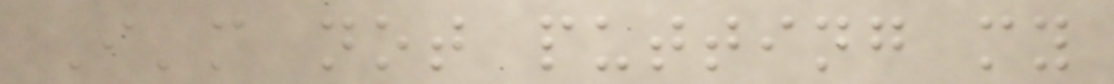I'm not putting my
